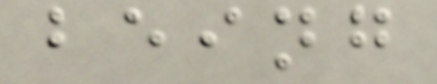being
